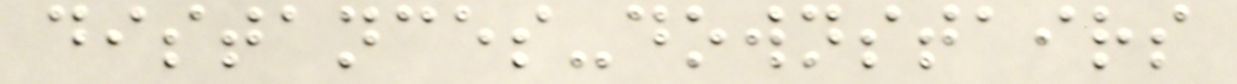distances-downstairs
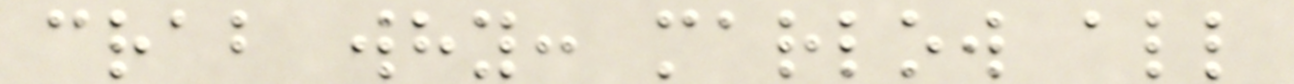crab why: marlow all
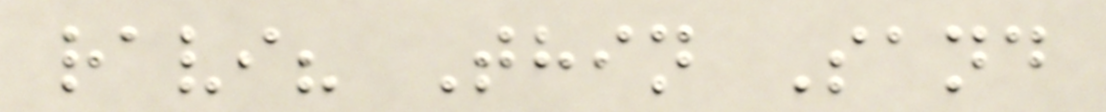ravi? Thin Sand
